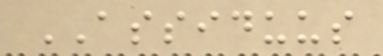ASSIDUUS
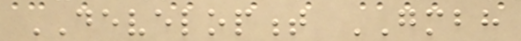DEVELOPMENT GMBH
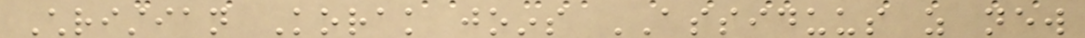Christian Korak joins ASSIDUUS as new
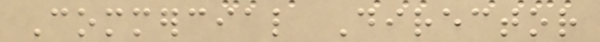Commercial Director
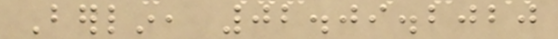Berlin, 02.09.2020
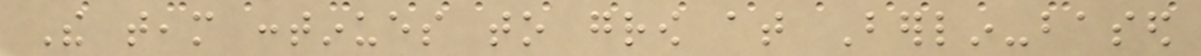The team continues to grow at Berlin-based
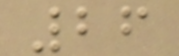26
